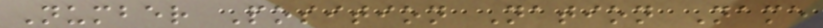Number Position Nation Name
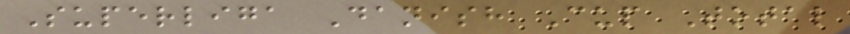Superliga Danish Cup Total
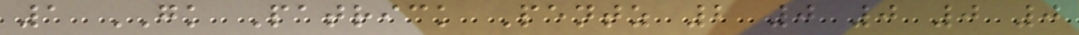1 GK Patrick Pentz 2 0 0 0 0
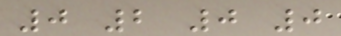0 2 0 0
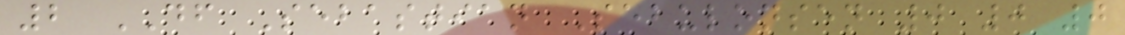2 DF Sebastian Sebulonsen 0 0 0
